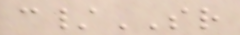c/SR
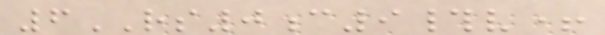6RS0c9#v+
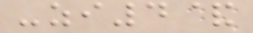-zi4&
